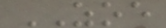ZOE
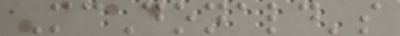McDonald's
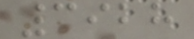3928
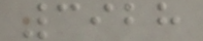3928
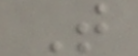T
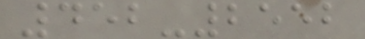452-2552
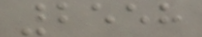2558
